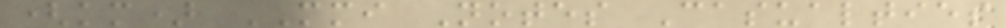(km) MMI Notes Casualties
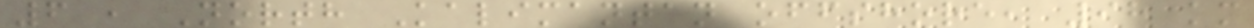6 , North Kalimantan offshore, 98 km
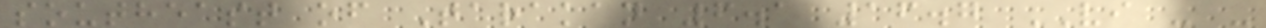southeast of Tarakan 6.1 16.7 VI - -
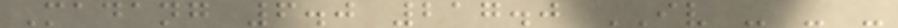Madang 6.0 217.0 IV - - -
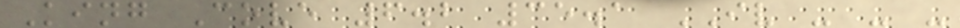King Cove 6.2 35.1 IV - - -
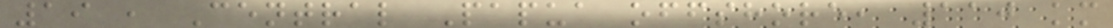19 , Central Papua offshore, 110 km
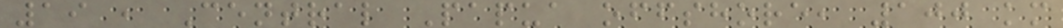19 , Central Papua offshore, 100 km
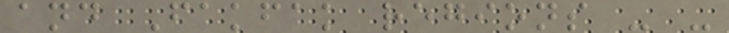and Fakfak regions - -
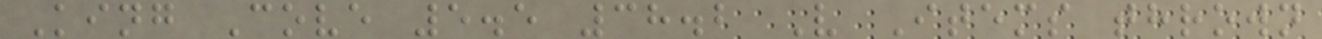King Cove 5.5 38.2 V Items thrown
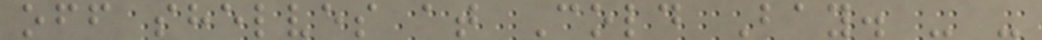off shelves at Cold Bay. - -
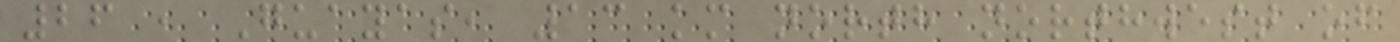26 , Guayas, 13 km north northwest of
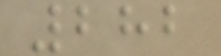282
